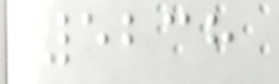5238
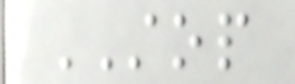STOP
